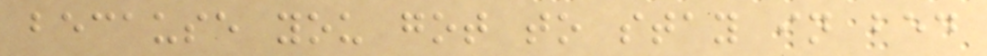because you got to stay in bed
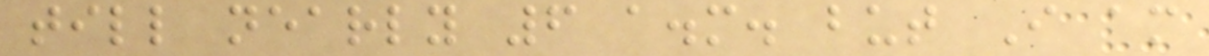till nearly 6 a.m. but I am
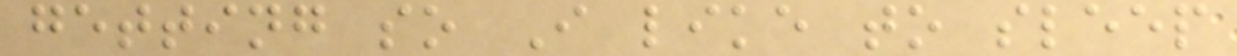getting so I like to sleep
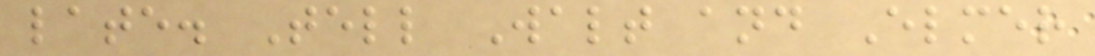late. Tell Walt and Elmer
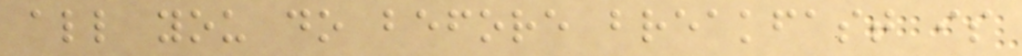all you do before breakfast is
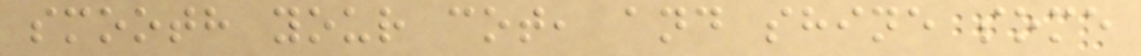smooth your cot, and shine some
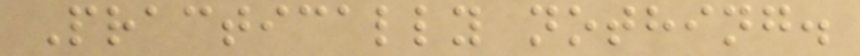Practically nothing.
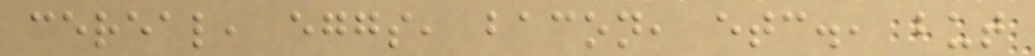cereal, eggs, bacon, etc., but
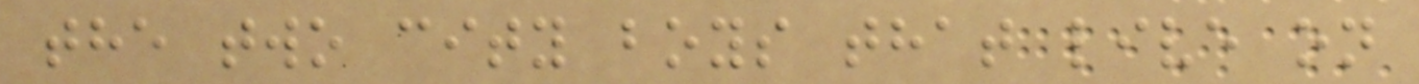the two city boys that live on
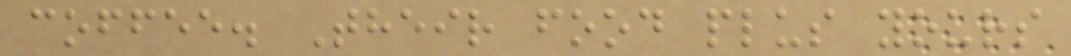coffee. Their food plus yours
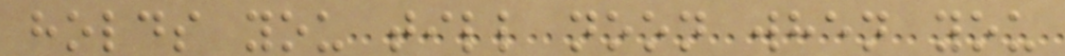holds you till noon when you
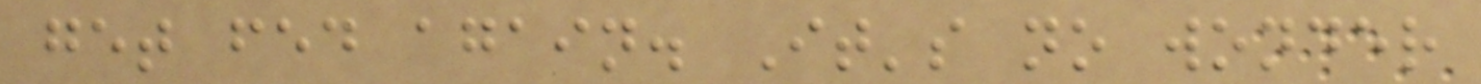get fed again. It's no wonder
